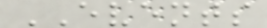EVENTS
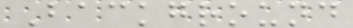Background
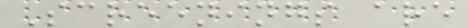Screenings are
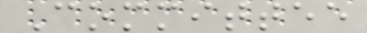Committee
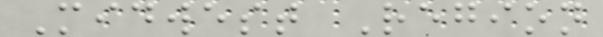Midwest Region
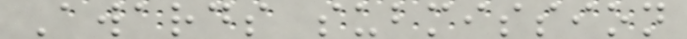Awards submission
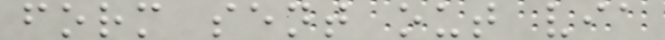form sent out via
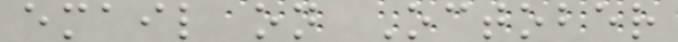email on October
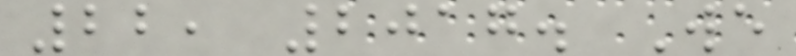22, 2017. We
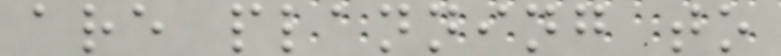are planning to
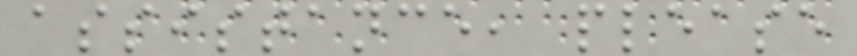assistance, please
